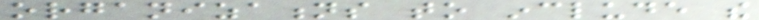organizations to include the
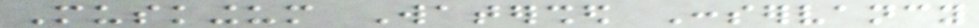Muskingum Watershed Conservancy
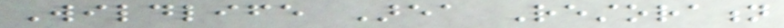Wildlife Area Restoration
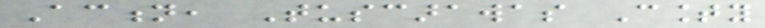Action, Tuscarawas County
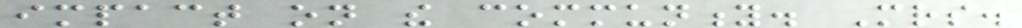impact on the community. Mrs.
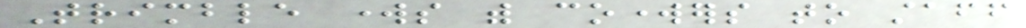Trimble works with coworkers to staff
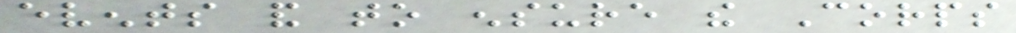events and to ensure the Corps
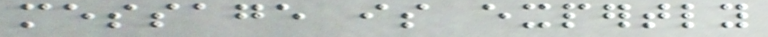message is expertly
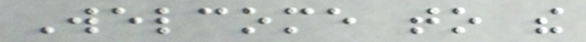Welcome to the
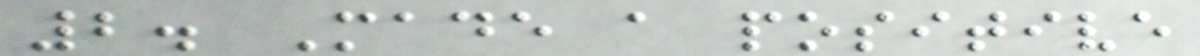2. Made a positive
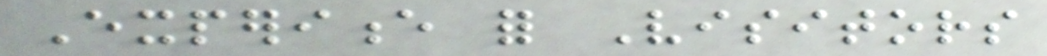Experience for Visitors
